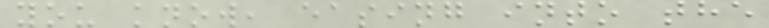you know, easing into the
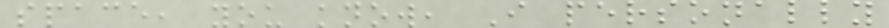space, you know, I personally
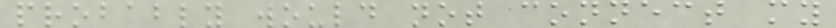probably would not connect my
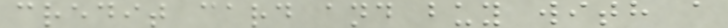credit card and buy with a
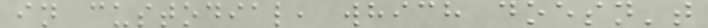in custodial, which doesn't
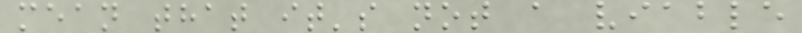mean that it's not a viable
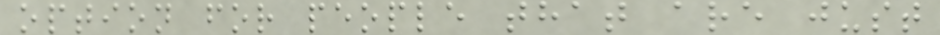option for people that are just
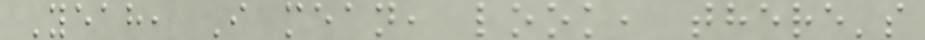Yeah, I mean, look, there's
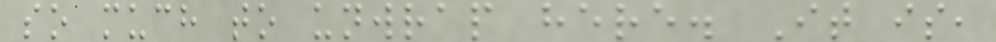so much to unwrap here. It is,
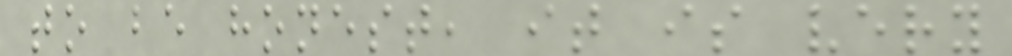to be honest, it is very
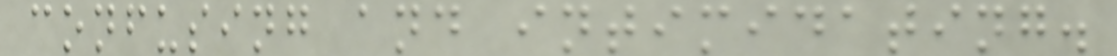confusing and intimidating.
